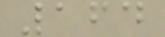164
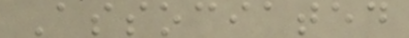Associated
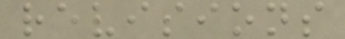revisions
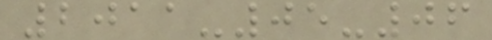2011-05-06
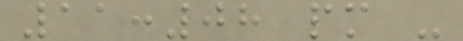11:08 pm -
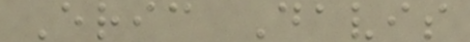Eric Davis
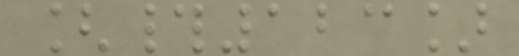[#123]
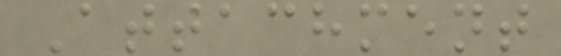Attachment
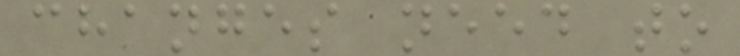changes need to
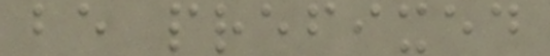be prefixed
